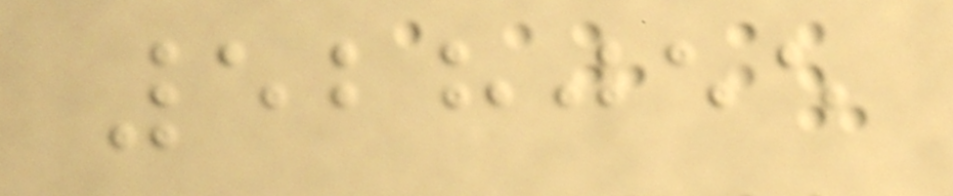528055
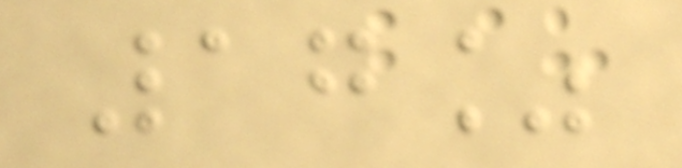17%
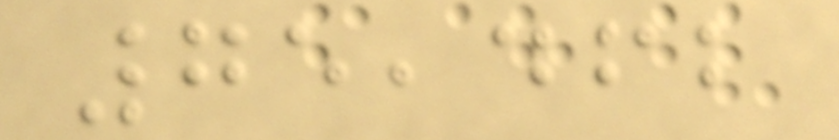75,462
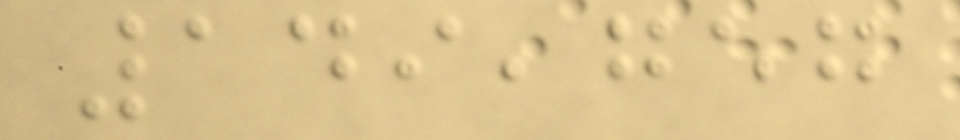149,757
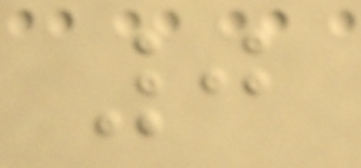0
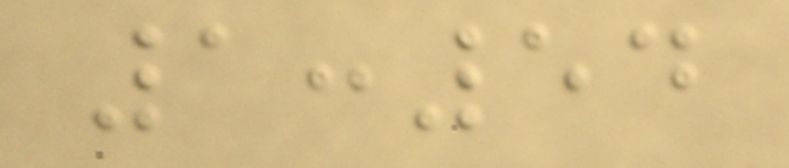1:54
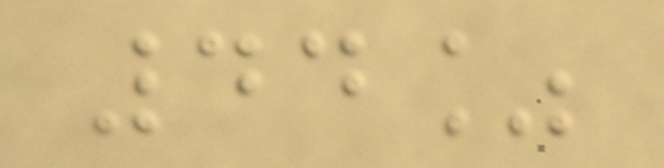44%
